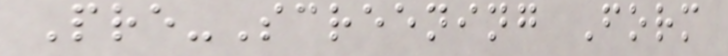Pre-Screening Form
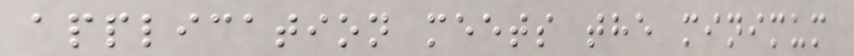application meets the minimum
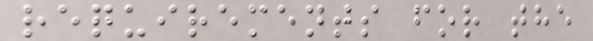requirements for the
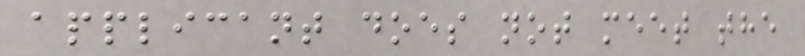applicant does not meet the
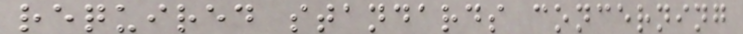required standards concerning
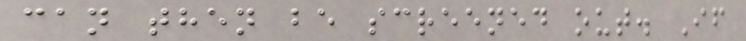can then be screened out. If
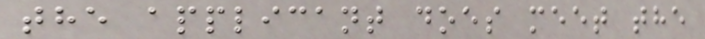the applicant does meet the
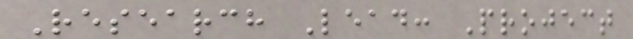Research Lead: Project
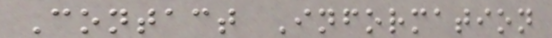Contact Information
